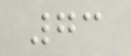73
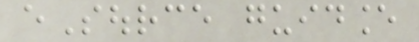eSource guidance
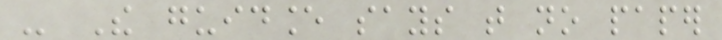- The guidance says that no paper
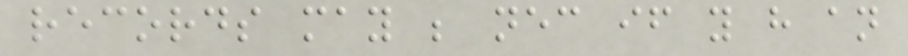records may be necessary if you have an
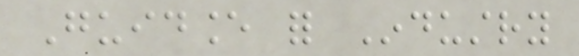Guidance for Industry
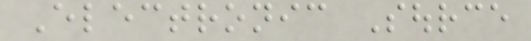Electronic Source
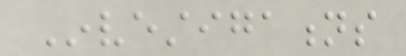Investigations
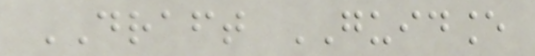DRAFT GUIDANCE
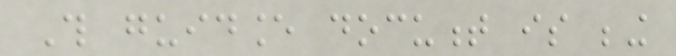This guidance document is being
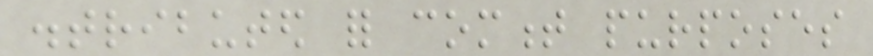distributed for comment purposes
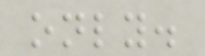only.
